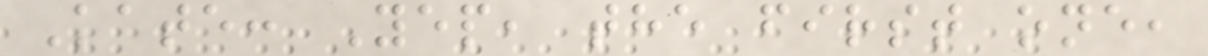Kate: Yep, the first one,
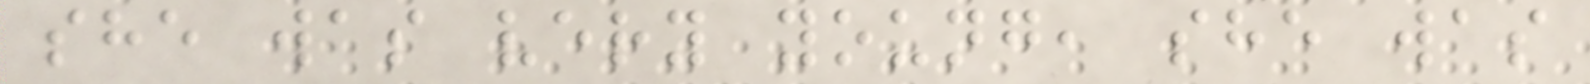she was very young, she was
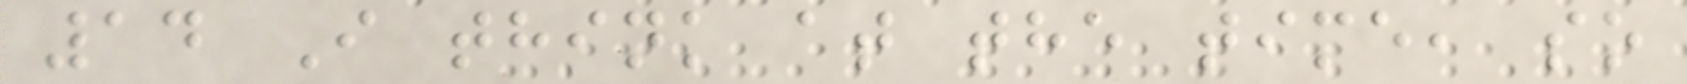14 I think at the time, so
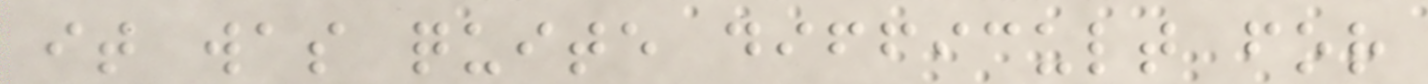it was quite difficult for
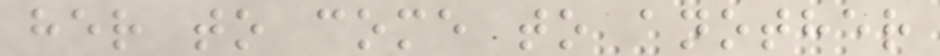her to come to another
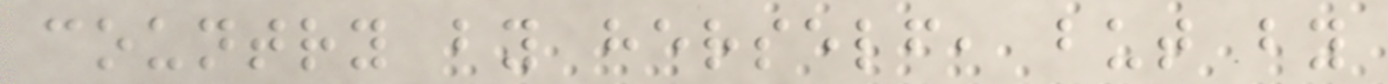country by herself, but by
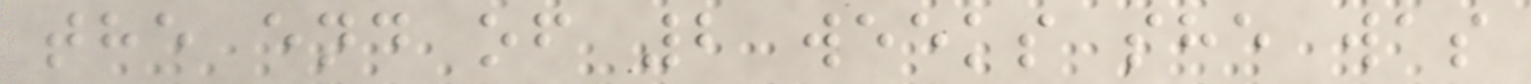the end of 2 weeks she was
